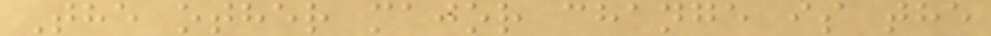The other major change is the
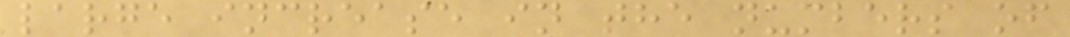large increase in the numbers of
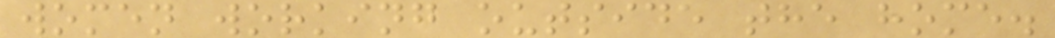women working outside the home.
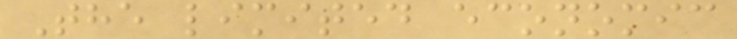The limited economic
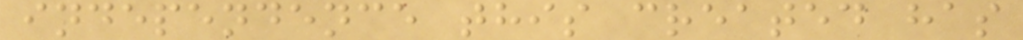independence this created has
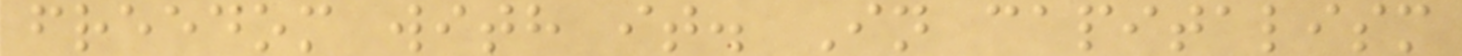freedom with it. In capitalism
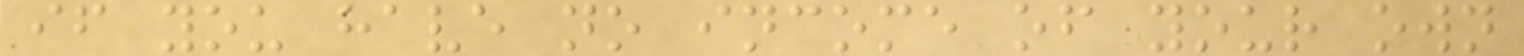if you have no income of your own
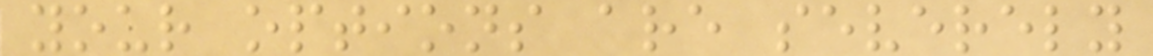your options are severely
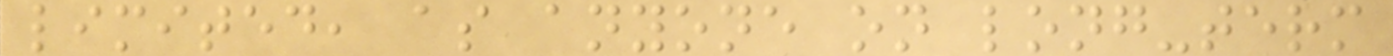limited, as anyone on long-term
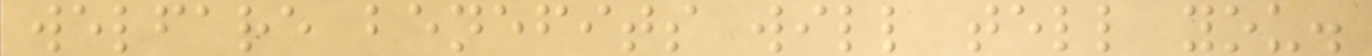welfare benefits will tell you.
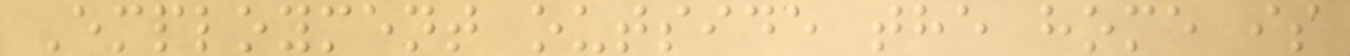Employment outside the home is
